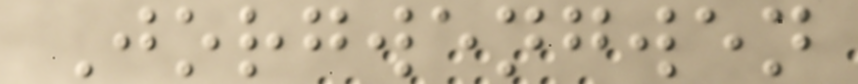Jorgwengwen
